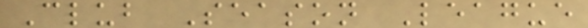Club Season League
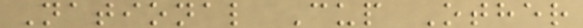National Cup Other
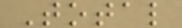Total
